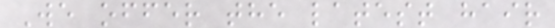We offer the latest hair
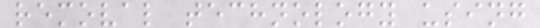removal technology using
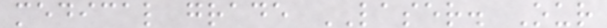medical grade LASER. Our
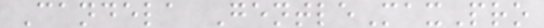Candela GentleMaxPro
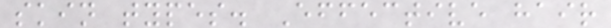skin types. Effective hair
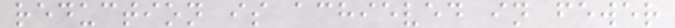reduction is achieved in fewer
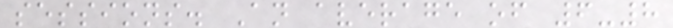sessions. An average of 6-8
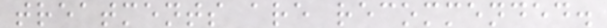treatments are recommended.
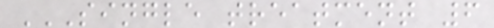SINGLE TREATMENT 6
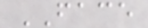FACE
